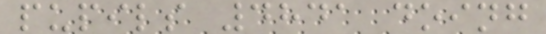pupils 4841 doing
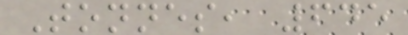Tonnes, 645
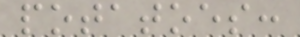potatoes:
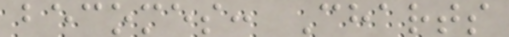becomes: Charts
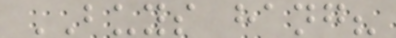BUYS hang?
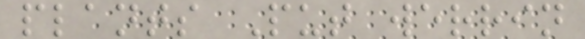plants Put werrin
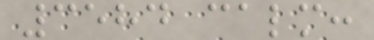3584 calm:
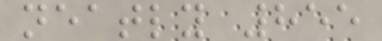neatly 855
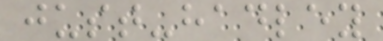just-hadley
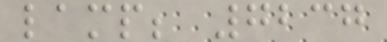lamp; 7237
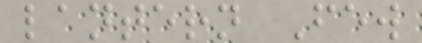lantern Few
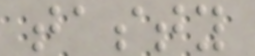tasty
